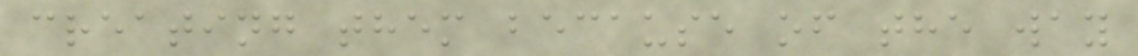creating them because of the way
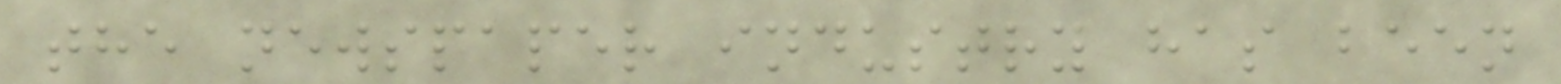the newspaper industry has been
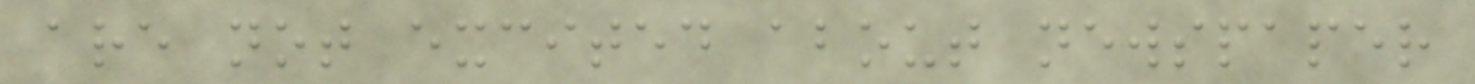are not excited about newspaper
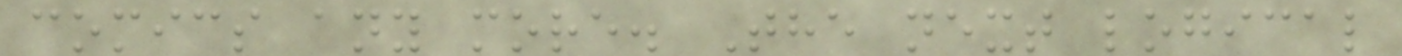comics any more. The next logical
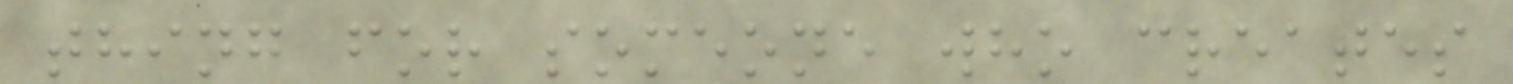thing for someone who creates
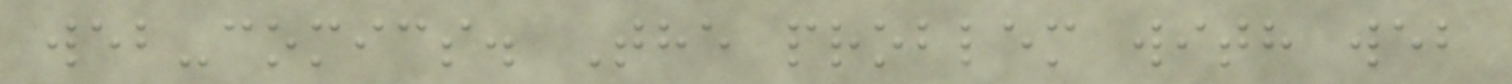web-comics. The problem with web
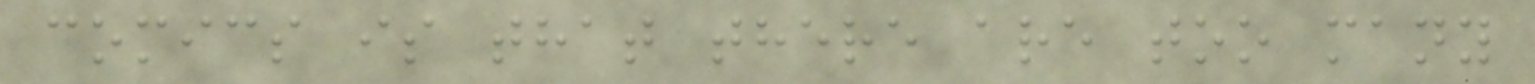comics is that there are too many
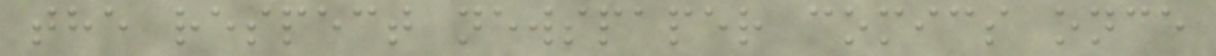the respect newspaper comics once
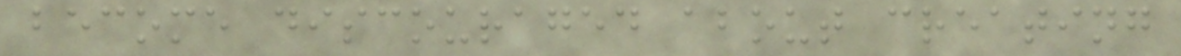become discouraged about creating
